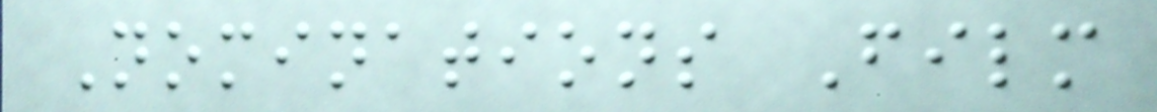Nominations Film
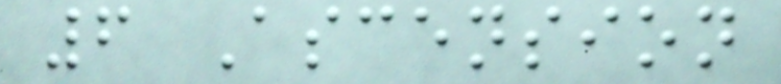6 Ascension
